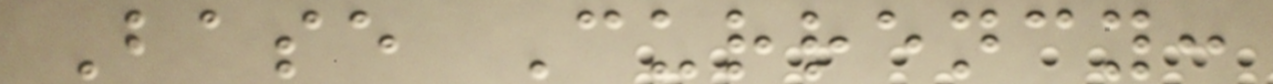Base Currency:
